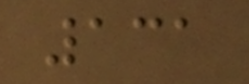131
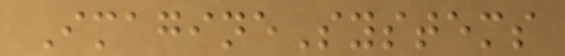ImagineSystems
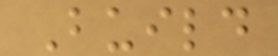Build
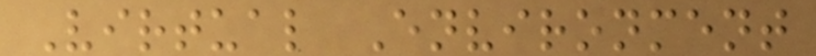Virtual Environment
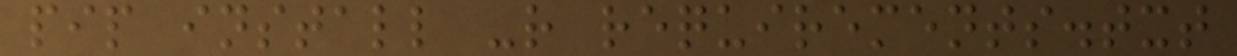pip install -r requirements.txt
